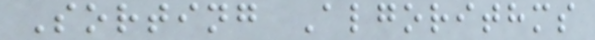Sorting Algorithms
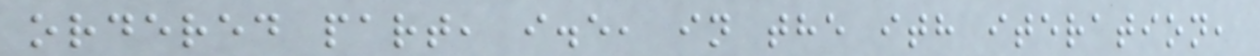ordered part, i.e, in the ith iteration,
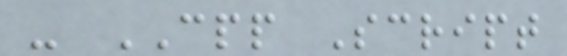- CPP Script
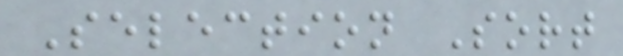Selection Sort
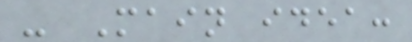- Main idea:
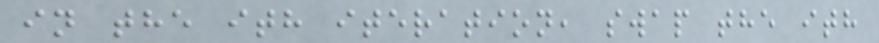in the ith iteration, swap the ith
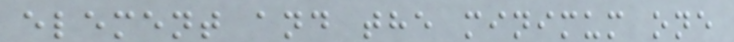element and the minimum one
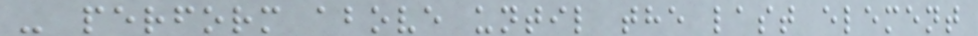- perform above until the last element
